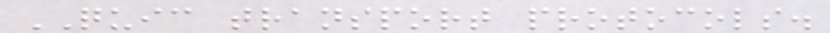QUIC transport protocols.
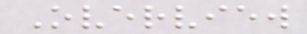Overview
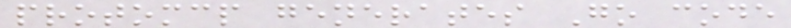protomcp generates Go code
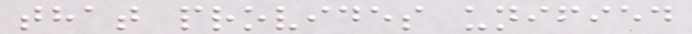that provides unified
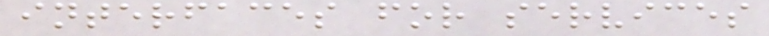interfaces for services
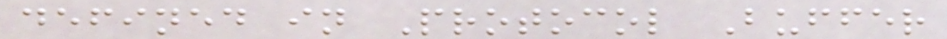defined in Protocol Buffer
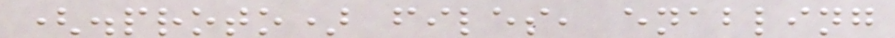(.proto) files, enabling
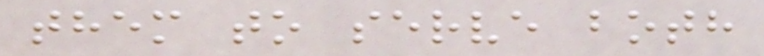them to serve both
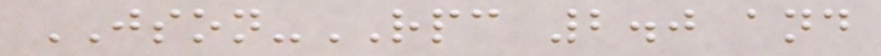JSON-RPC 2.0 and
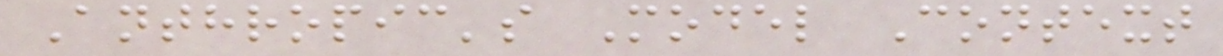Anthropic's Model Context
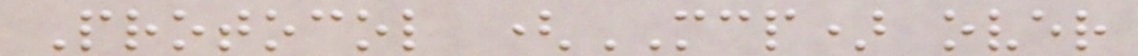Protocol (MCP) over
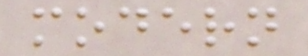modern
